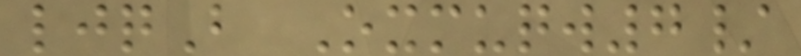ljqB Oxmuqw7/
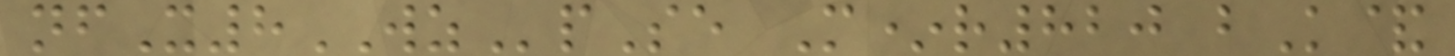nfX8WZpSe M*r820 bK&
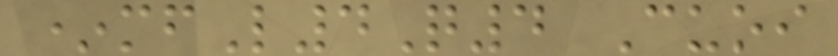*mfL4Q4 Cuoi
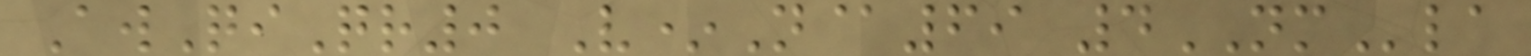AwQiQr0 V*N@69 4NMla
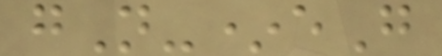gN-*eG
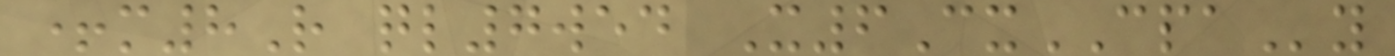+m8R ql7wed X6CxCPAy
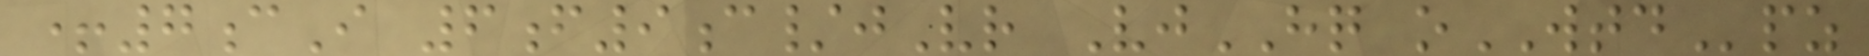+7cI 6f9c/jVr VjHQ oWTDpz
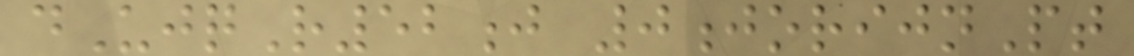dUjqR52j 0jorijnPt
